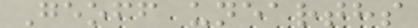Geoff unearths
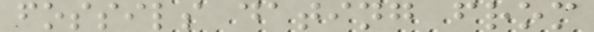fossils dating from
